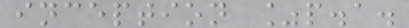inception %p.a.
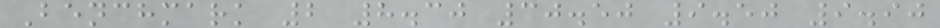Benchmark 2 8.30 30.50 9.50 9.90
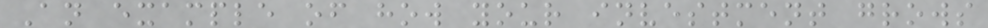An example of how your investment grows
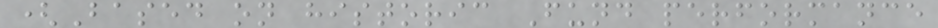(Based on historic Fund performance
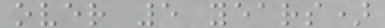over 5 years)
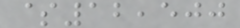$12,500
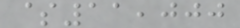$11,000
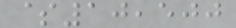$10,500
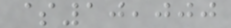$10,000
